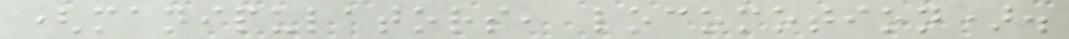(manipulators, locomotion).
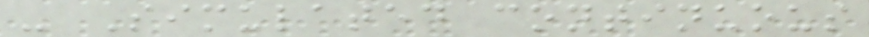- Simulated continuous
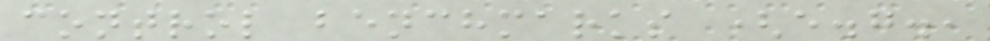control benchmarks (e.g.,
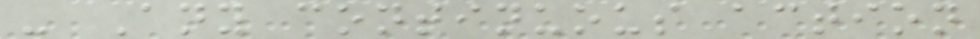- Any continuous action
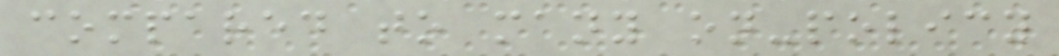compared to many on-policy
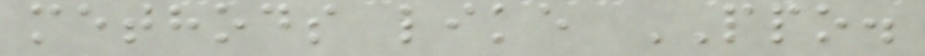methods like PPO.
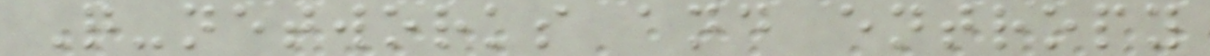Q-networks and entropy
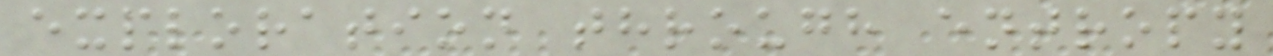exploration through entropy
